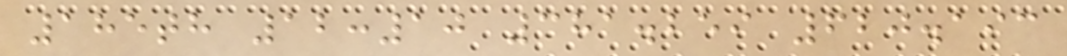185th 12:10 381.259 620.193
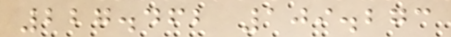227.462 109.273
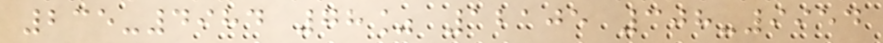235-4984 78% 12105 308-9954
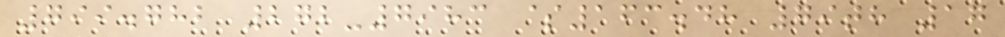799.782 272-7983 $163.48 79th 17
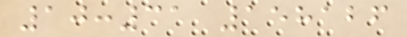10:31 158126
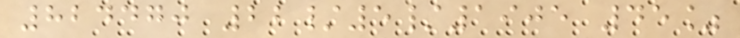824470 22/5/1905 45%
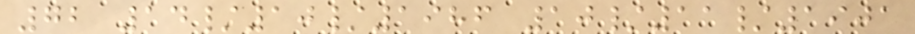72 14/10/1986 10/11/1901
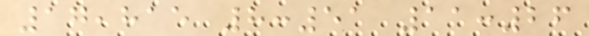17,815 8:51 11:26
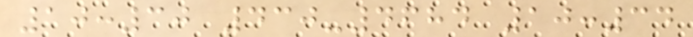10:30 430-4684 10:34
